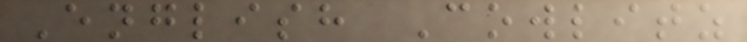English Cowlitz
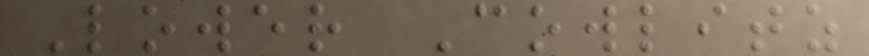Lower Cowlitz
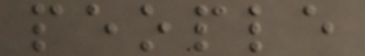people
